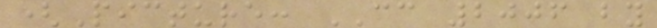(Picture: CC 2006 by
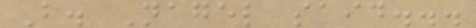B. Nagel said...
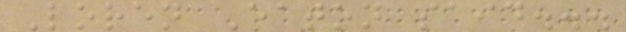Loren Eaton said...
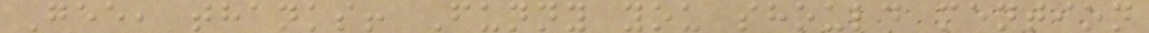Gee, thanks! Funny you should mention
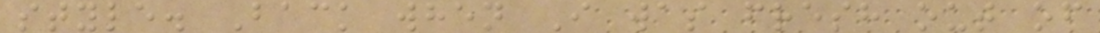style. Back when I was fresh out of
